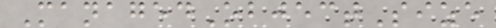ManagedObjectSize
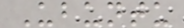Ubuntu
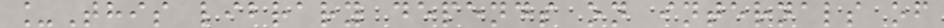_This library depends on internals of
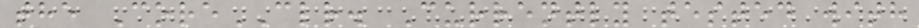the CoreCLR. Currently tested with
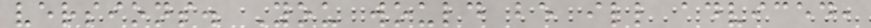versions. You would be ill adviced,
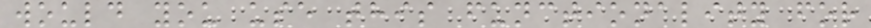would you use this functionality for
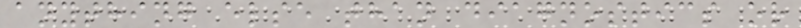anything else than diagnostics or
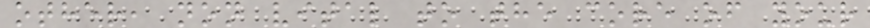other, non vital to the core of your
